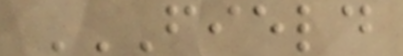FIELD
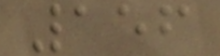156
